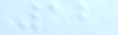12
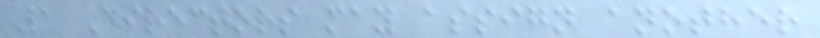1 Directors may assign another
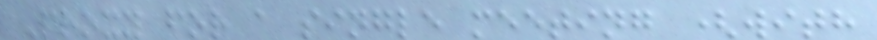Proxy for a single meeting (with
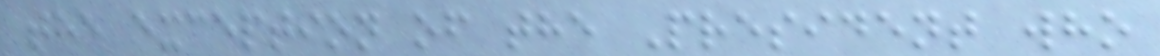the exception of the President who
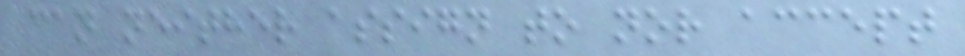can neither assign to nor accept
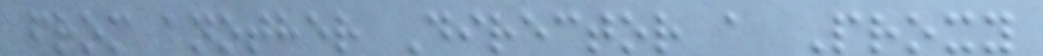from another Director a Proxy
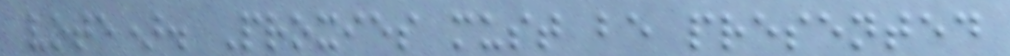vote). Proxies must be presented
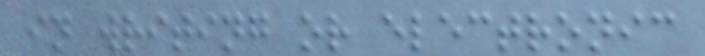in writing or electronic
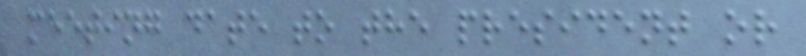meeting date to the president or
